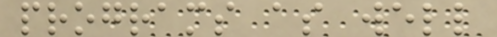programs as well
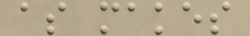as makes
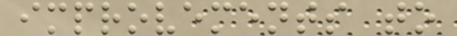improvements to
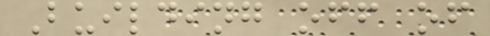Building off of
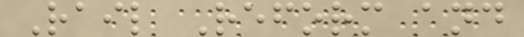Rail Reform and
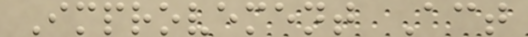Improvement Act
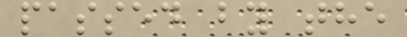passed by the
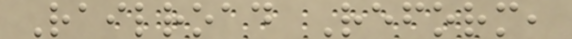Railroad Reform,
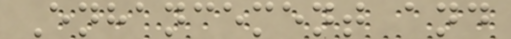Enhancement and
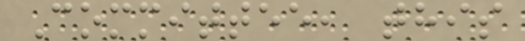Committee, this
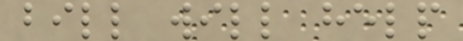bill will help
